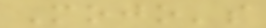Mojo's
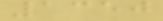1350
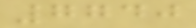7740
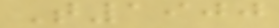T1900
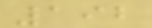192
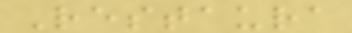Restaura
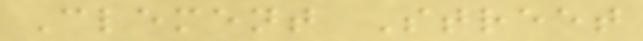Clement Street
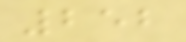252
